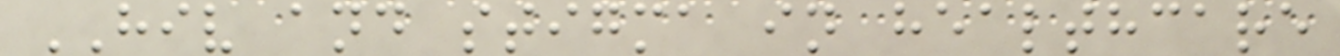HIV and stigma in healthcare
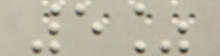5%
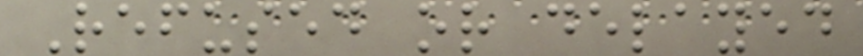Refused or delayed
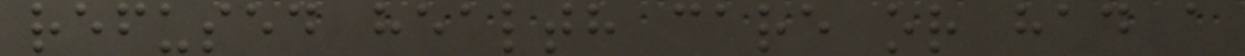refused health care or had a
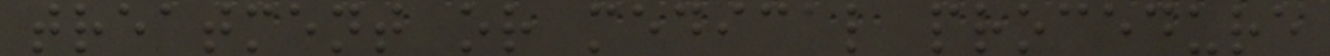treatment or medical procedure
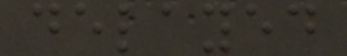delayed
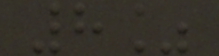8%
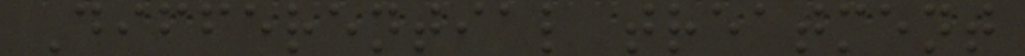Differential treatment
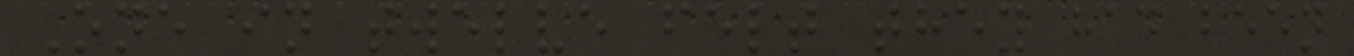One in twelve felt they had been
